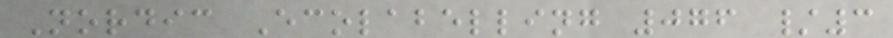Nordic Ecolabelling 076 /3
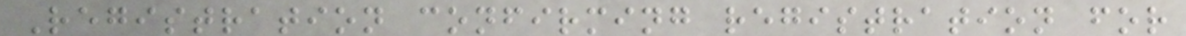Registration confirming registration for
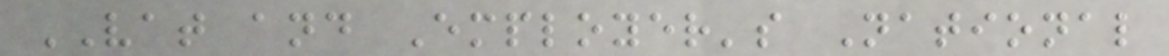VAT and Employer's National
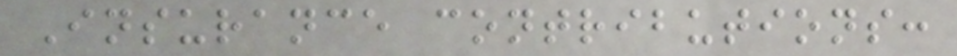Insurance contributions:
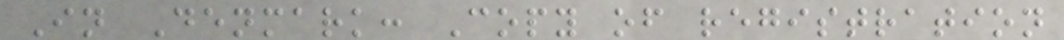In Denmark: Copy of registration
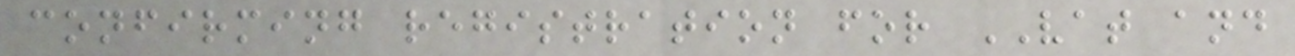confirming registration for VAT and
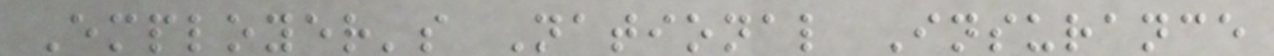Employer's National Insurance
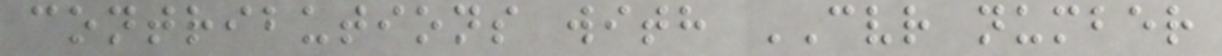contributions with CVR number
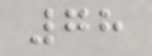78
